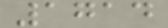1714
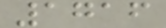1716
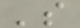's
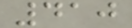410
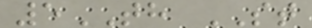5TH ST
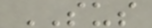SUS
